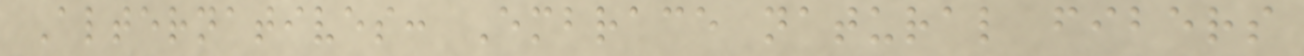Alternatives: Embrace natural fibers
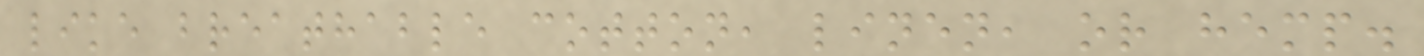like breathable cotton, linen, or hemp.
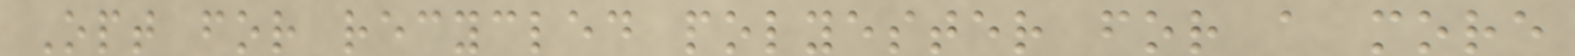Opt for recycled polyester for a more
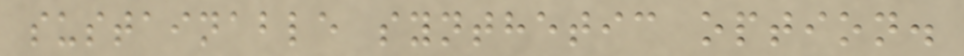sustainable synthetic option.
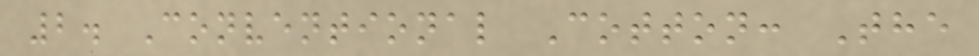2. Conventional Cotton: The
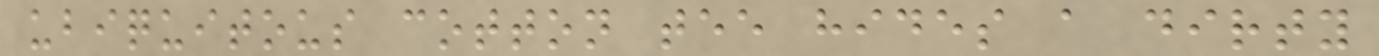ubiquitous cotton tee hides a dirty
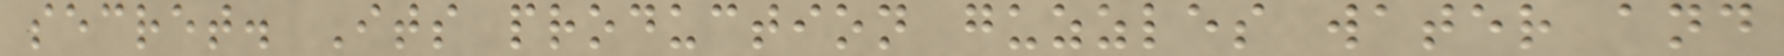secret. Its production guzzles water and
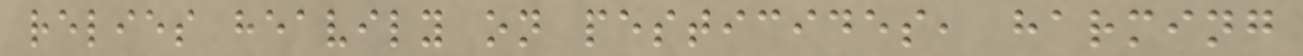relies heavily on pesticides, harming
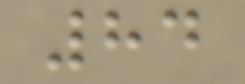84
